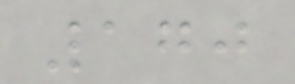170
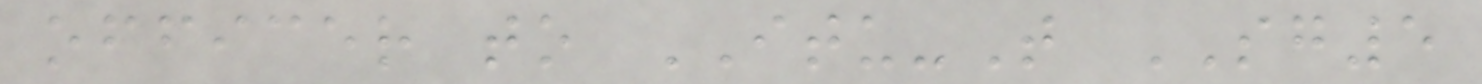officer to ITU-T SG5
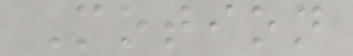Motion
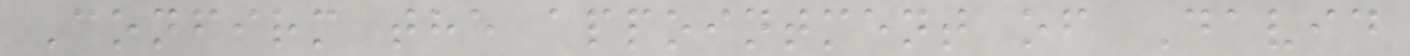Confirm the appointment of David
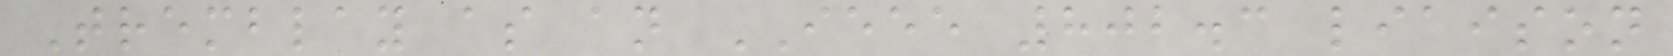Tremblay as an IEEE 802.3 liaison
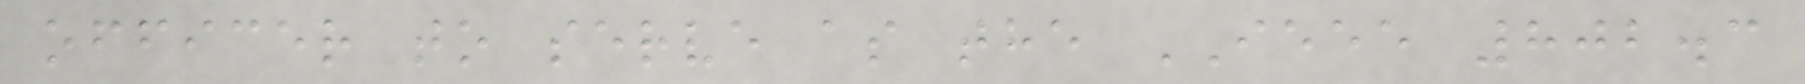officer to serve as the IEEE 802.3
